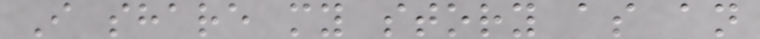I share my story as an
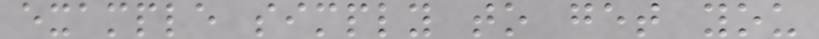example simply to get you
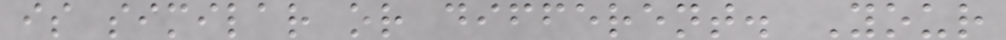is similar or different. Your
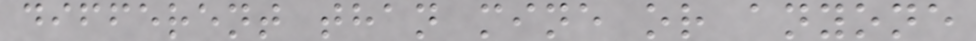different than mine or anyone
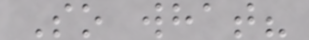So what?
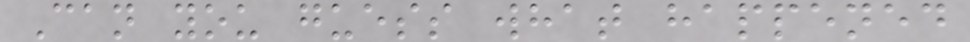Can you guess what happened
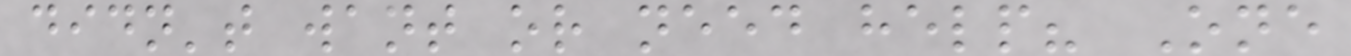didn't want or need help? One
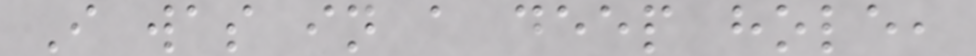I was in a deep hole,
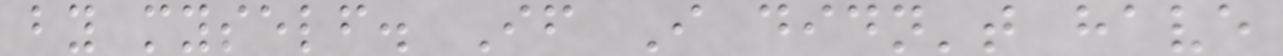by myself. If I didn't have
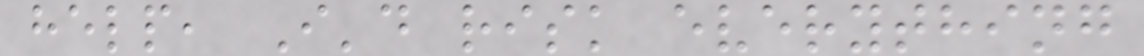help, I'd risk everything
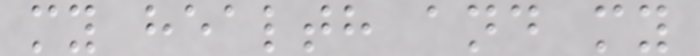my health and my
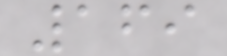169
